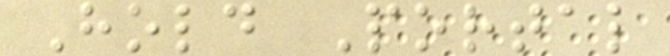Hold Portal
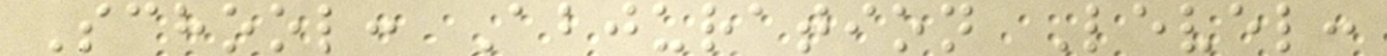School: Abjuration Level:
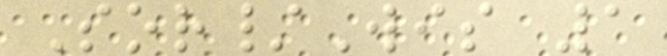Sor/Wis 1
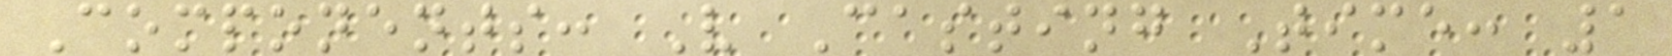Components: V Casting Time: 1
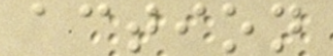action
